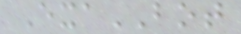ExaBOT
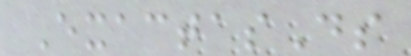ExactasDs
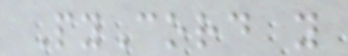PyCord y
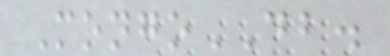MongoDB.
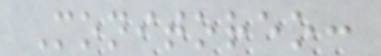Monitoreo:
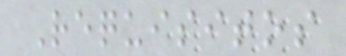Requisitos
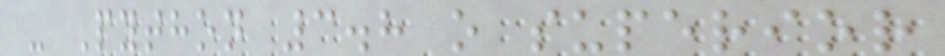- Python 3.8 o superior
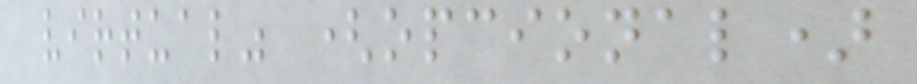virtual" (opcional)
